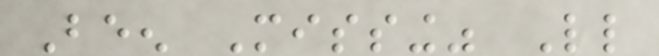Been Missing" Little
